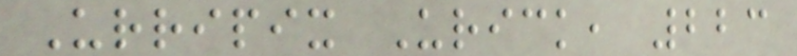Urripix Urick, 223
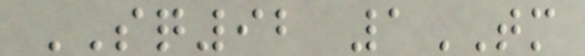SQ92 1TM
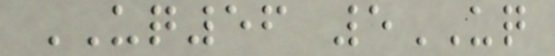UQ56 5UQ
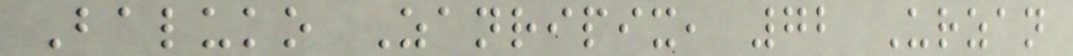Baluko Zanripix, 72 Urzan
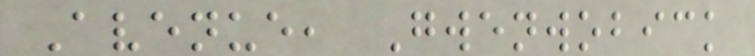Avenue, Gwenwobick
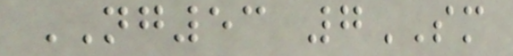NG53 7SM
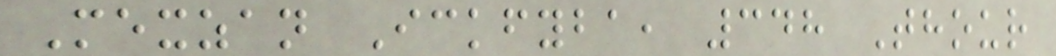Mexzan Ickfyba, 348 Thour
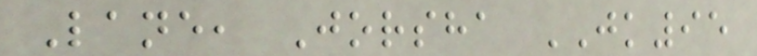Lane, Jorsha JK95
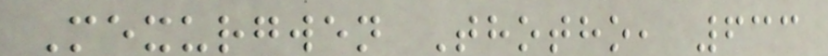Mexurgwen Thotho, 633
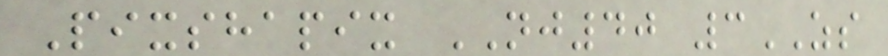Pixshapix NJ40 3ZS
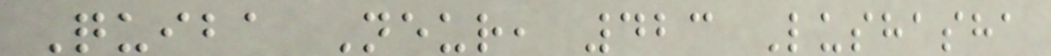Quiba Neur, 423 Lushasha
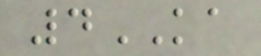4KA
